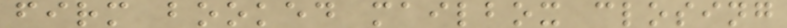firm booked mailbox closing
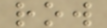row
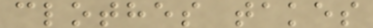clothes takes
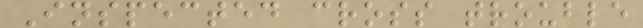Inspected cross trouble
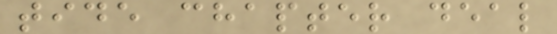tide chapter deal
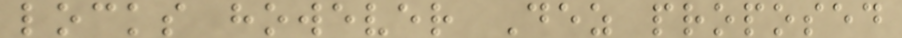locks however Dez proposed
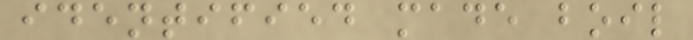identified made boil
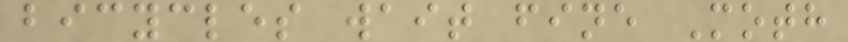bicycles wait fine Moth
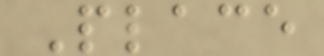Place
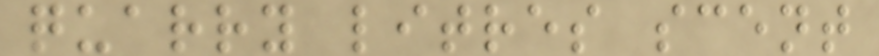quarry litres scent
